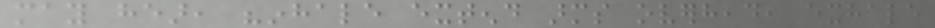may hear, "inhale extend arms overhead, exhale
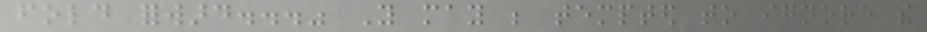fold forward..." You may be tempted to ignore the
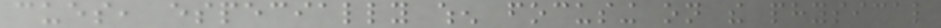cues, especially when focusing on the physical
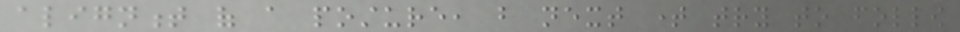alignment of a posture, but next time try to follow
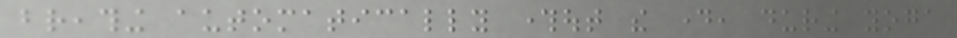breathing automatically throughout the day, during yoga
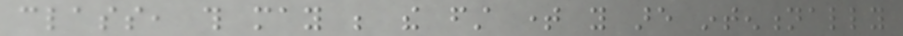class, this may be the first time you are intentionally
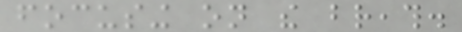focusing on the breath.
